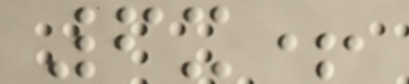6x+
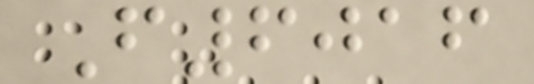F6016
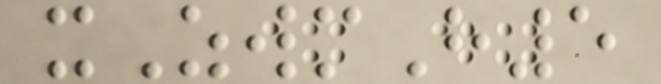xZwmH5
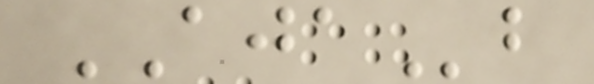AJAb
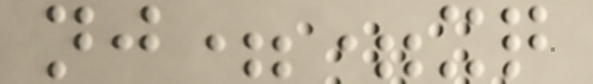nj==xq
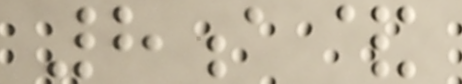8a&
